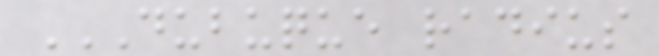DUBUQUE RADIUS
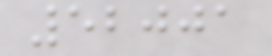52001
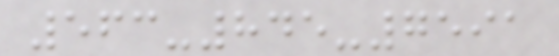563-845-7591
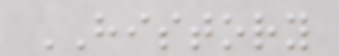HISTORY
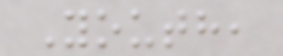Youth,
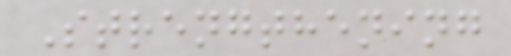Strengthening
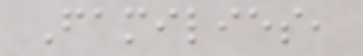Families,
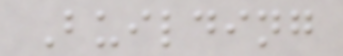Building
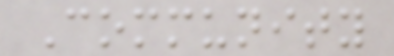Community
